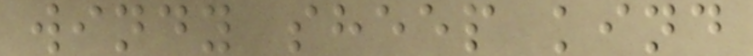windy sheep kind
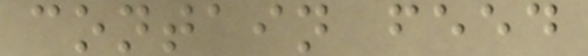contain feed
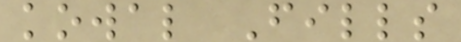kowal Fills
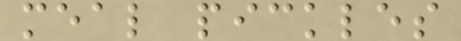meal pickles
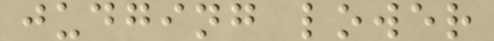judging lower
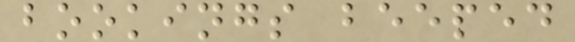bookings beeped
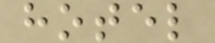hotel
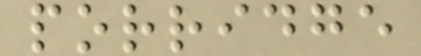porridge
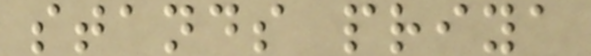stands priya
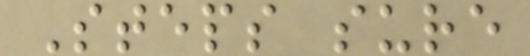Steps sure
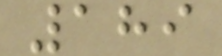189
